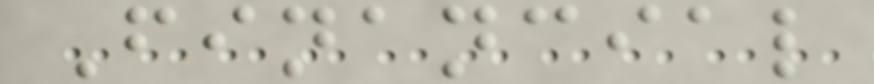Financial
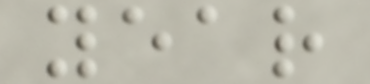year
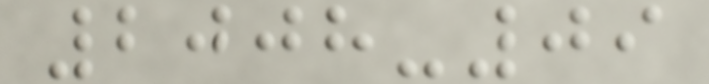2008-09
